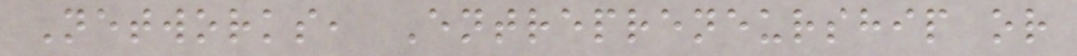Networks, Entrepreneurship or
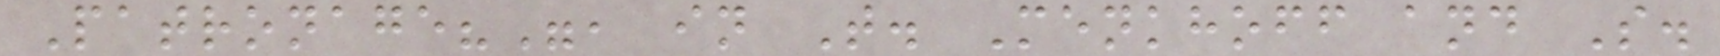Patronage?", in T. Menkhoff and S.
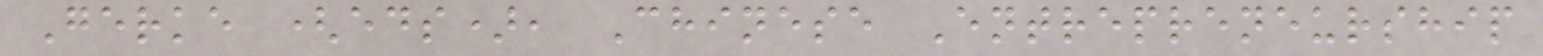Gerke (eds), Chinese Entrepreneurship
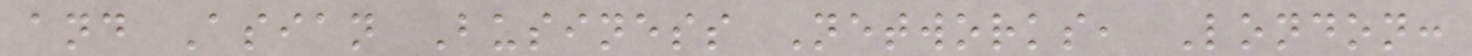and Asian Business Networks, London:
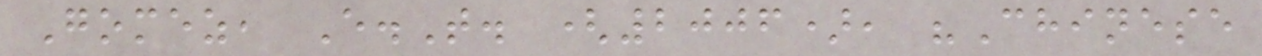Gomez, E.T. (2006), "Chinese
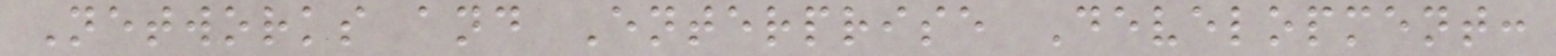Networks and Enterprise Development:
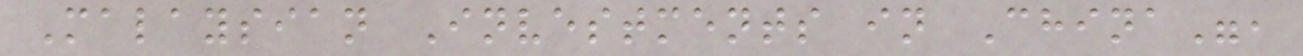Malaysian Investments in China",
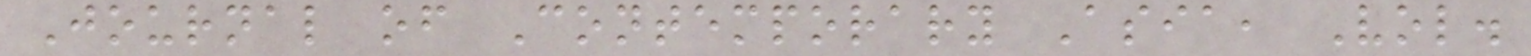Journal of Contemporary Asia, Vol.
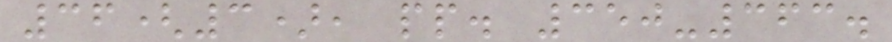36(3), pp. 350-363.
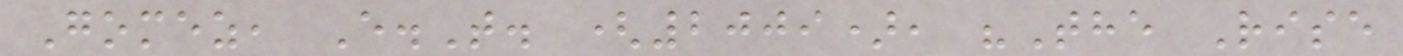Gomez, E.T. (2009), "The Rise
